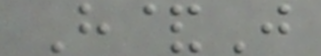H&J
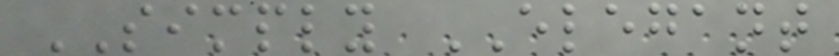SIMPLY ELEGANT
